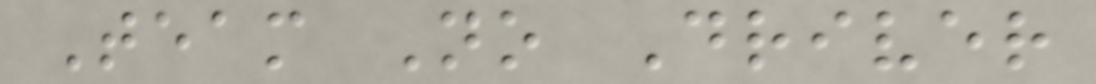Team No Driver
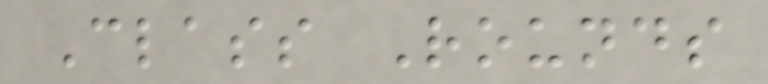Class Rounds
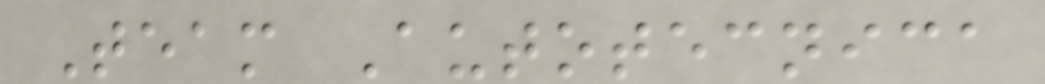Team Autotecnica
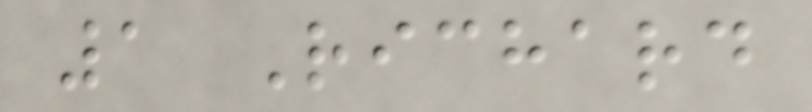1 Richard
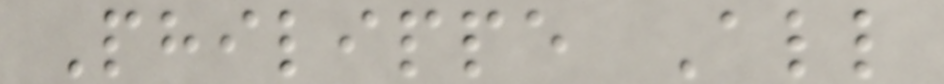Philippe All
